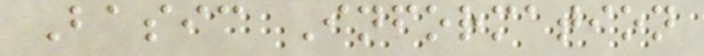Basic Information
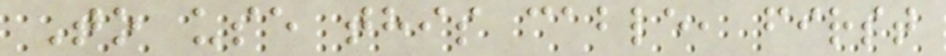To use this cable, first
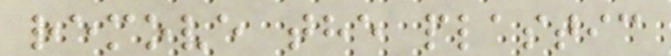remove the plastic
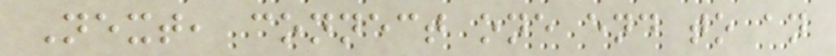Next, connect one end to an
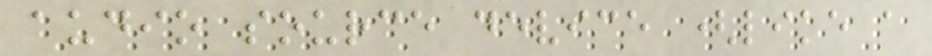audio source device (like a
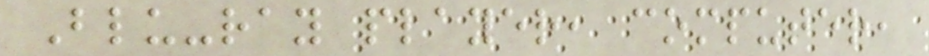Blu-ray player, computer,
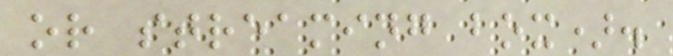or streaming box).
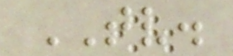TV.
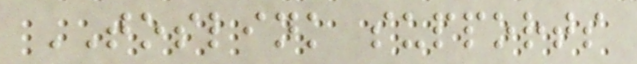TOSLINK supports
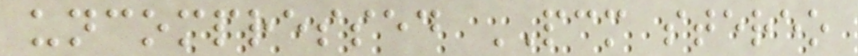uncompressed PCM stereo
